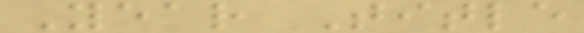Year Title
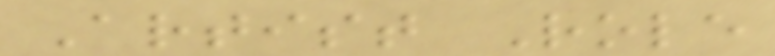Artist Role
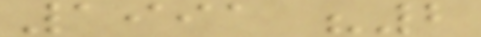1991 "2
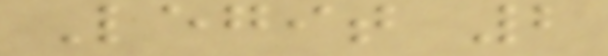Legit 2
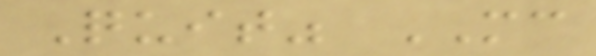Quit" MC
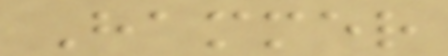Hammer
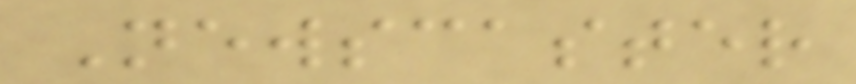Newscaster
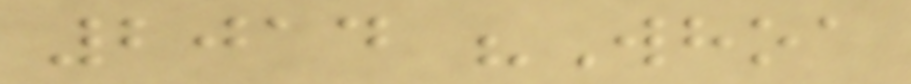2014 "Whoa
